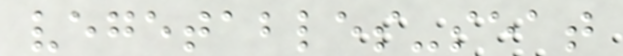vegetables-seat
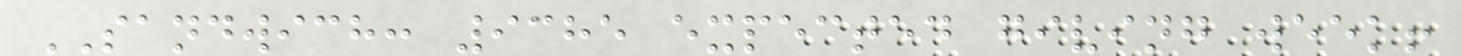SANDWICH: 9385 expected giving week!
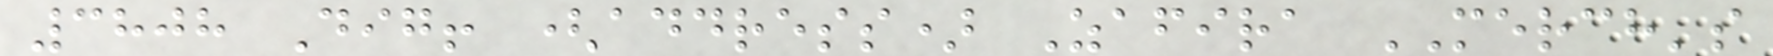3808 Dig! (address) Zafira MERCH's
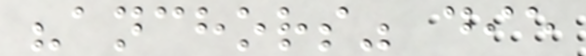"anchors" die
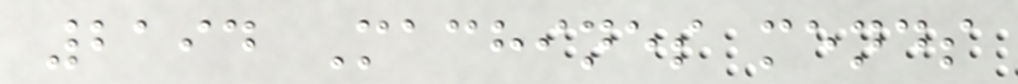2194 Machines mends
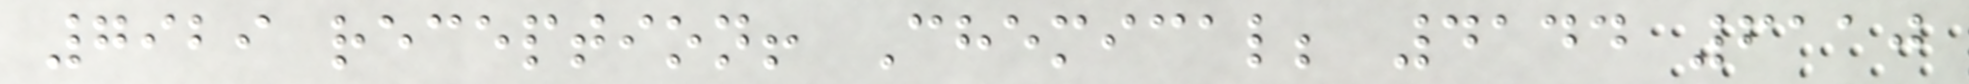7929 reception! Chemical; 4144 6110
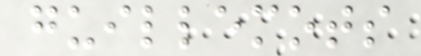guillemots
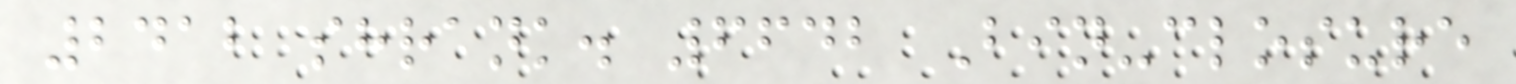2412 shrank. 6642 Bin-closure
